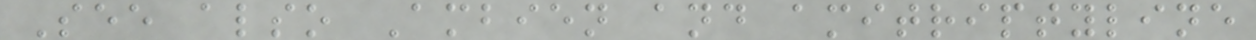See also Ambien and amitriptyline
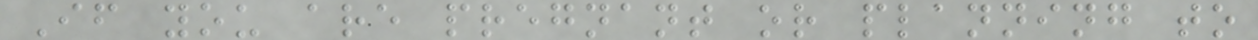If you are pregnant or planning to
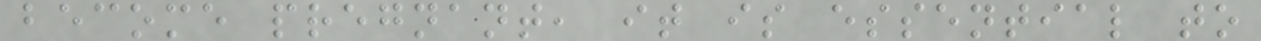become pregnant, it is essential to
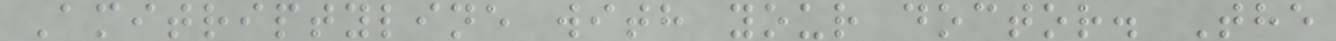Amitriptyline with your doctor. The
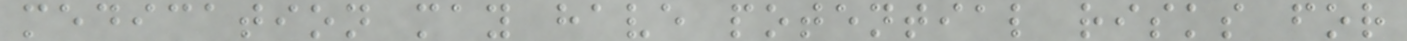medication may have potential risks for
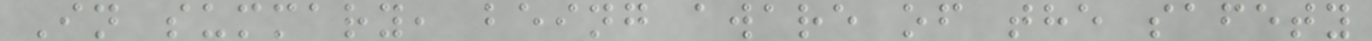In summary, being aware of the safety
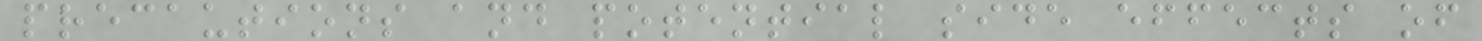precautions and potential side effects of
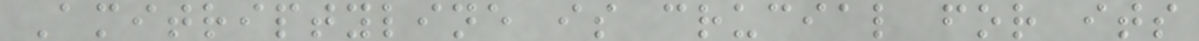Amitriptyline is crucial for its
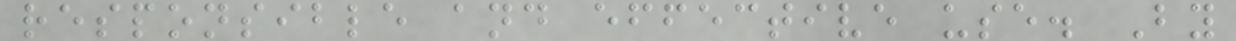responsible and effective use. By
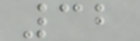32
